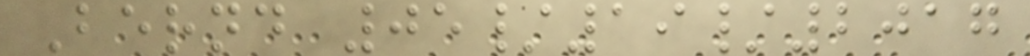Bernd 05/19/2017
